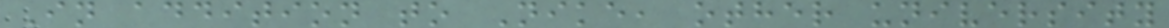In addition to Nike, other university
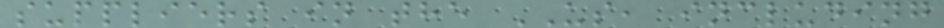suppliers in the US, including
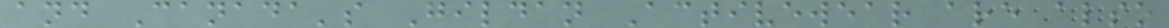and Canada's Gildan Activewear are also
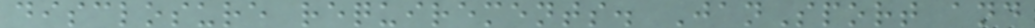disclosure requirements. JanSport and
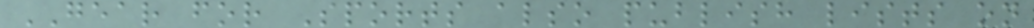GEAR for Sports also publish lists on
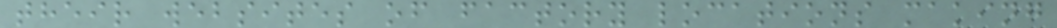their websites of factory locations making
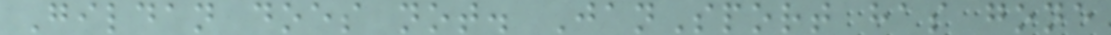Gildan does not. JanSport has gone
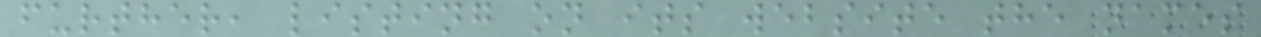further, listing on its website the names
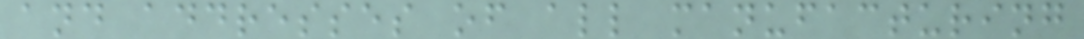and addresses of all manufacturing
